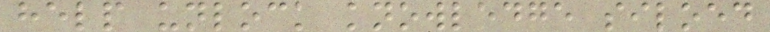help unlock knowledge siloed
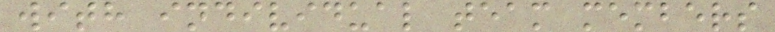with individual team members
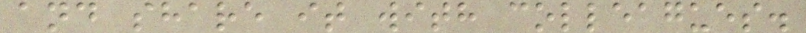and share it with colleagues.
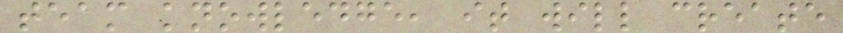team knowledge, it will create
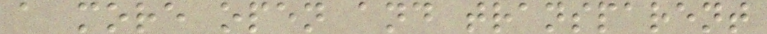a more open and transparent
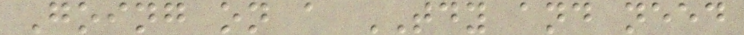Going on a TDY and need
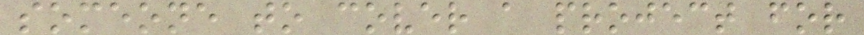someone to cover a project for
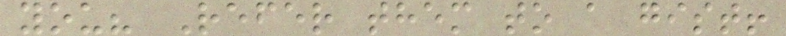you? Refer them to a gist!
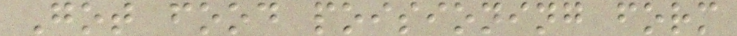Got food poisioning form
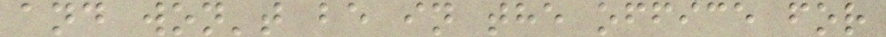and won't be in the office for
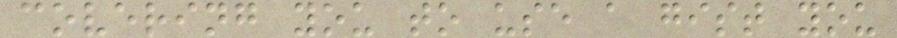covering you to use a gist you
